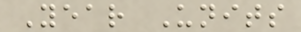Year Units
